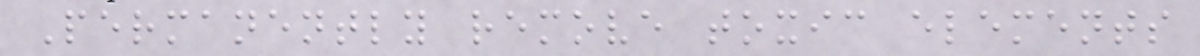Permanently remove toxic elements
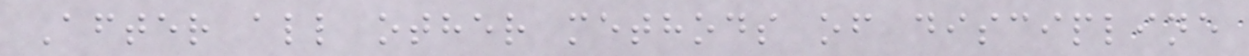After all other methods of discipline
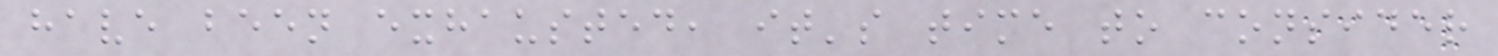have been exhausted, it's time to consider
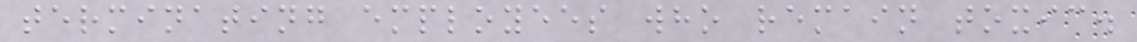terminating employees who remain toxic.
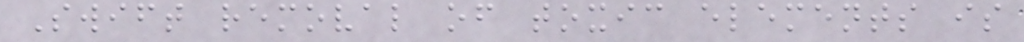Swift removal of toxic elements is
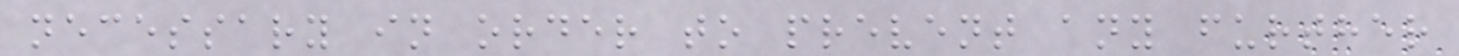necessary in order to prevent any further
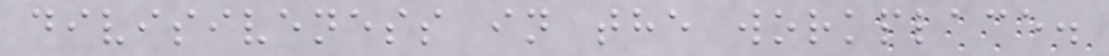divisiveness in the workplace.
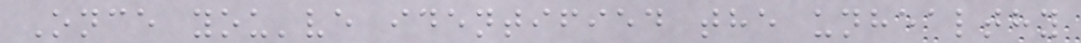Once you've identified the unhealthy
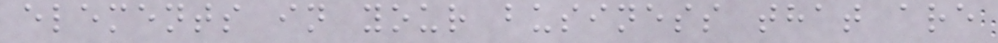elements in your business that are
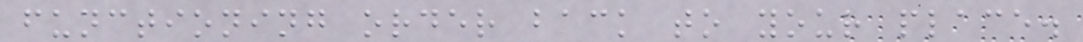functioning order back to your place.
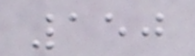150
